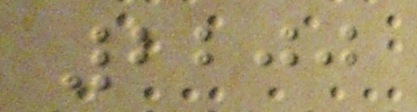2200
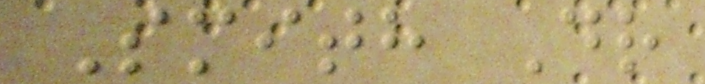Smith Dr
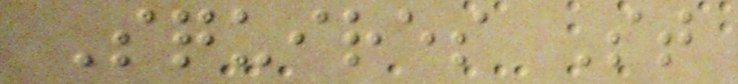Squires St
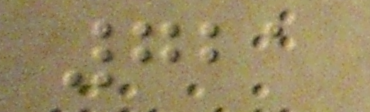721
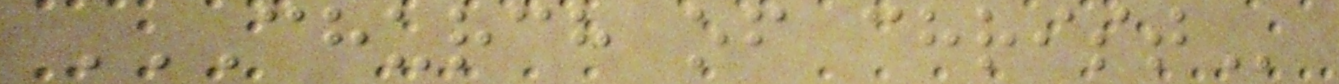CHURCH OF CHRIST
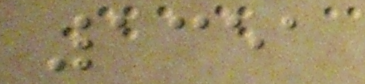1351
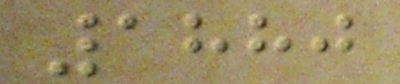1880
